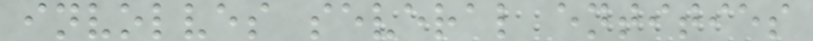involves several entities
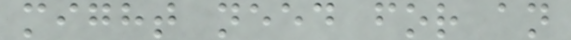might need for an
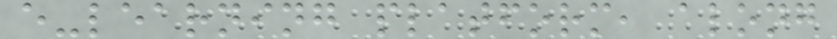e-learning platform, along
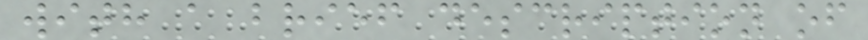with a brief description of
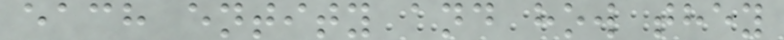each entity and how they
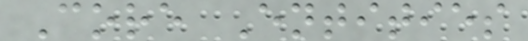Core Entities
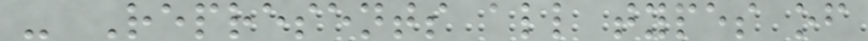- Represents all types of
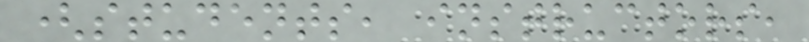(students, instructors,
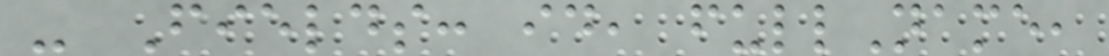- Fields: id, fullName,
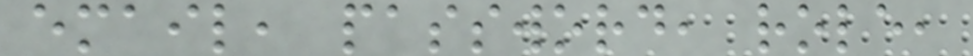email, password, role,
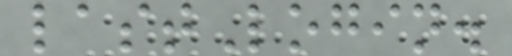lastLogin.
